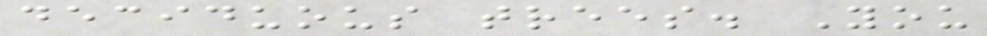deciduous trees. You
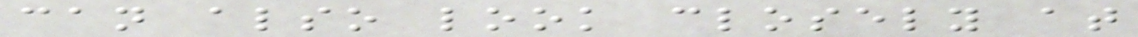can also look closely at
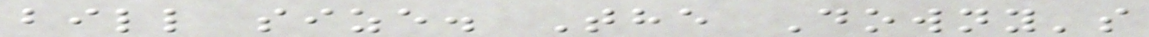bill size. The Downy's
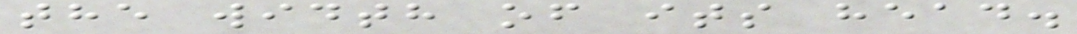the width of its head.
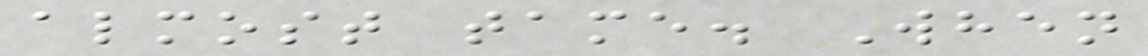almost tame. When
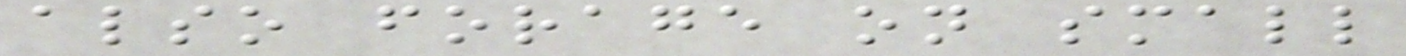also forage on small
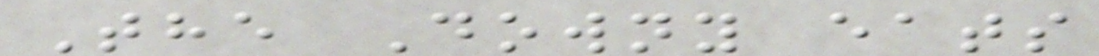The Downy eats
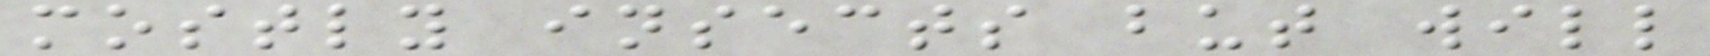mostly insects but will
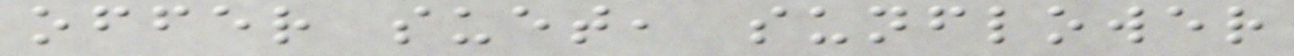offer suet, sunflower
